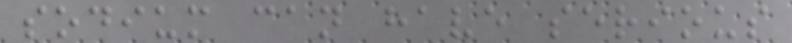sodium can have serious
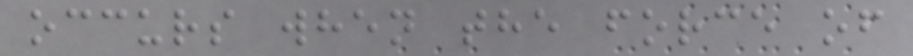occurs when the force of
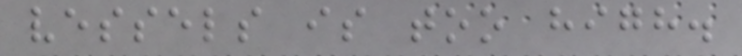vessels is too high.
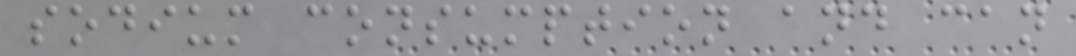sodium consumption and can
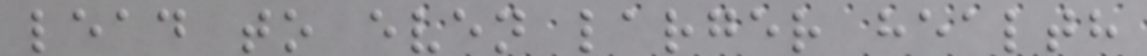lead to even larger health
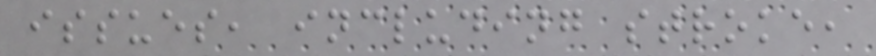issues, including stroke,
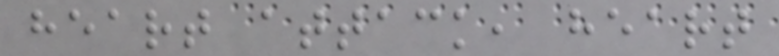heart attack, heart
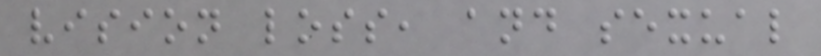vision loss, and sexual
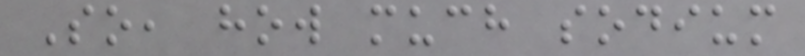So, how much sodium
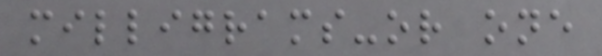milligrams-or one
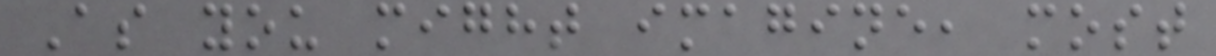As you might imagine, most
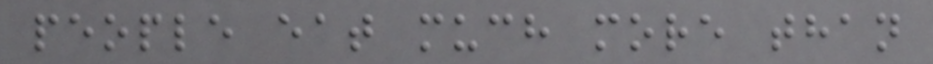people eat much more than
